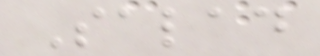Salad
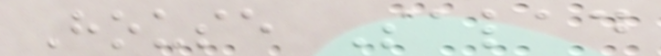House Salad
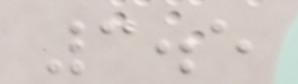3.5
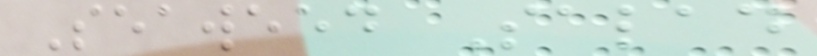Seaweed Salad
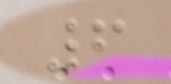6
